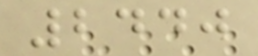2440
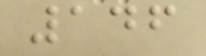146
